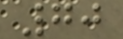70
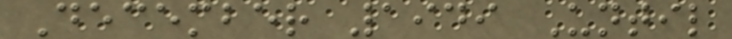December 1949 Until
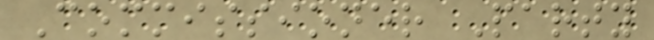Commissioner Party
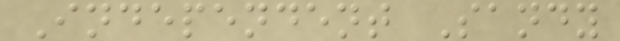Independent Sandy
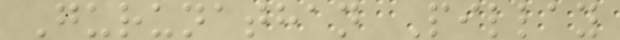Gurunathan Pillay
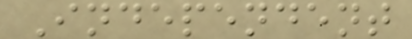Independent
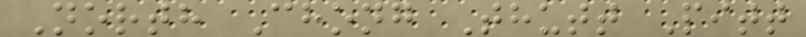North Chong Thutt Pitt
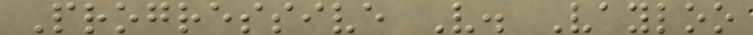Progressive V. Vayloo
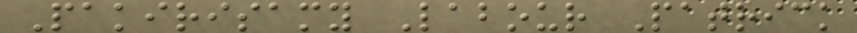Pakirisamy Labour Patrick
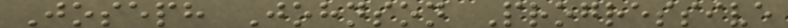Joseph Johnson Progressive
